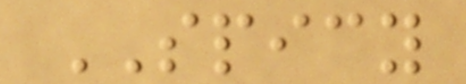SPICY
